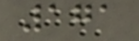171
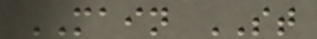MAIN ST
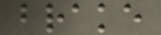brake
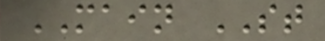MAIN ST
